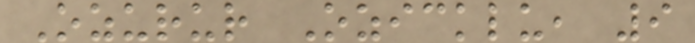Ozurur Ozicklu, 9
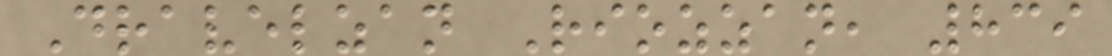Dravelzan Riozzan, 839
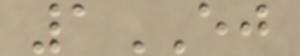1EJ
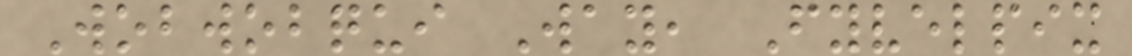Wobwobqui Way, Fyvelpix
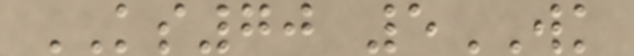KS70 5WK
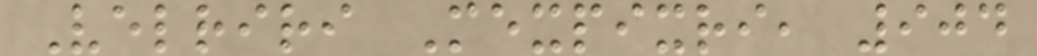Velriri Mexpixri, 904
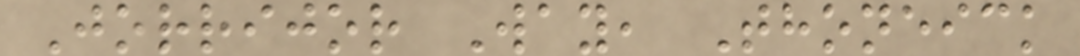Jorrijor Way, Thoneick
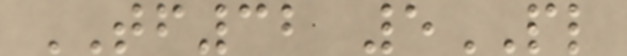TF32 5PL
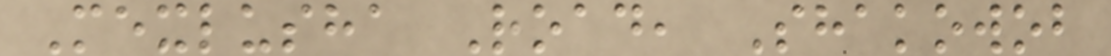Mexlusha Road, Shakowob
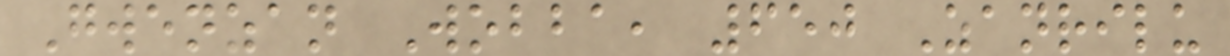Gwenzan Wobba, 650 Zanrilu
